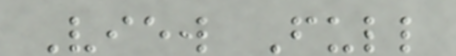View Full
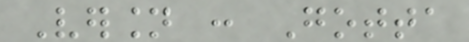Version : Gotta
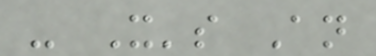- It's An
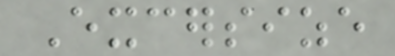Excersize
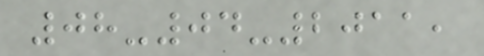08-04-2011,
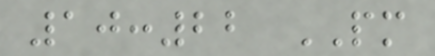10:22 PM
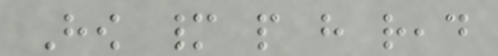How many people have read
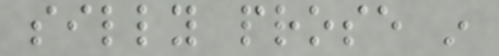silly prose in
